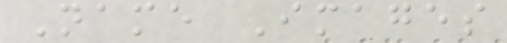Name Images
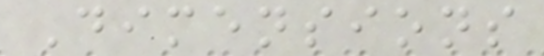Dimensions
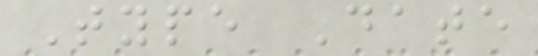Type Date
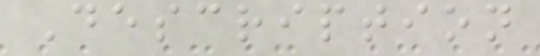Description
